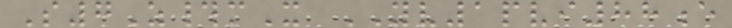S7Z#mX YV1pvi88e
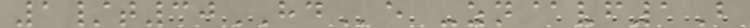1/t30HDe -zn@vf1B
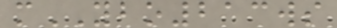mYBO213ws
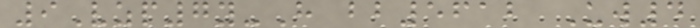9Vzp7y-H bb5612 Uw4
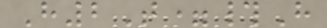H2T=#H
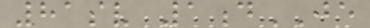81sv 1dJE
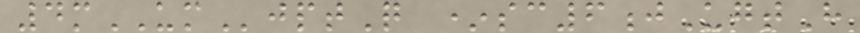4mUMjptQ *sc6jUgtH
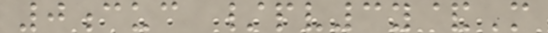0cuc /pv3y&M
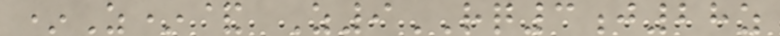*Z*& Z9RQ3j28z
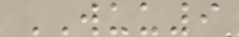WUU9
